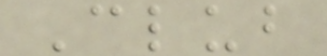Club
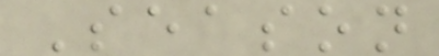Season
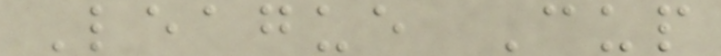League Cup
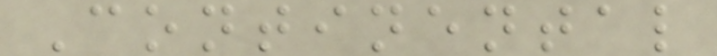Continental
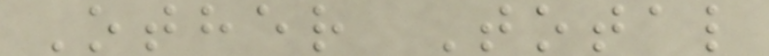Other Total
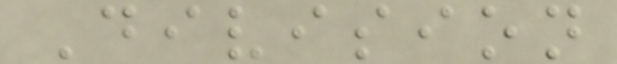Division
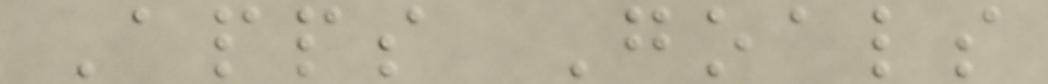Apps Goals
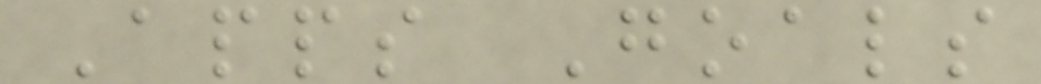Apps Goals
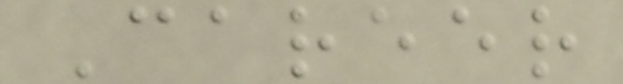Career
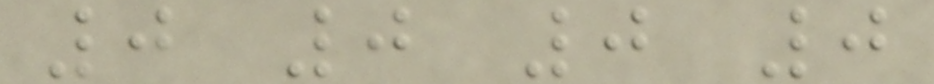0 0 0 0
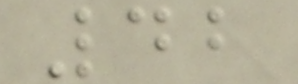42
